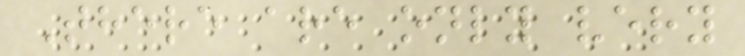There are only very
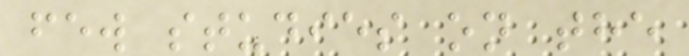few studies on the
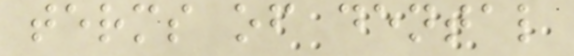terms of dental
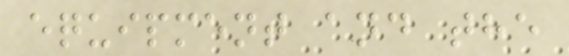equipment and the
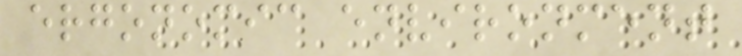ergonomic environment
